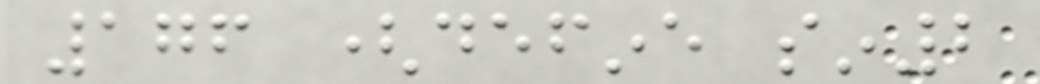176 (define sin2
